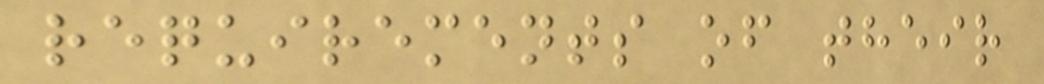requirements of their
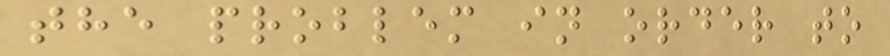the problem in order to
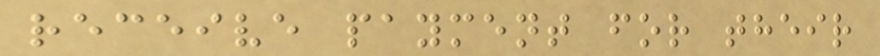receive payment for their
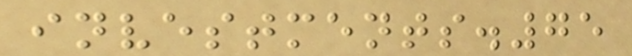investments.75
